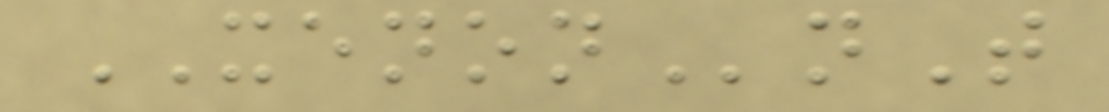XENONnT
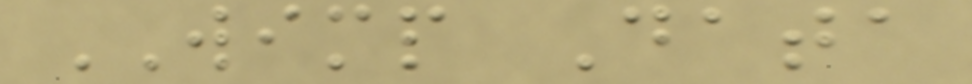WIMP Data
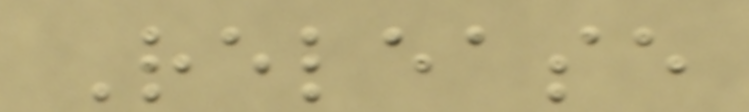Release
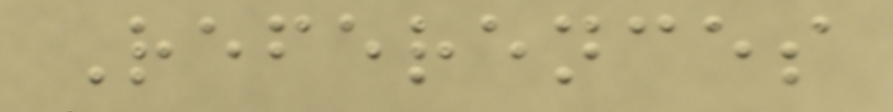References
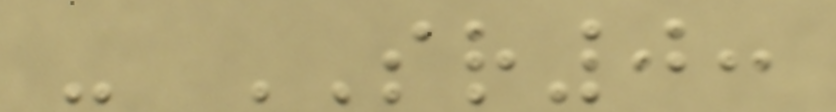- SR0:
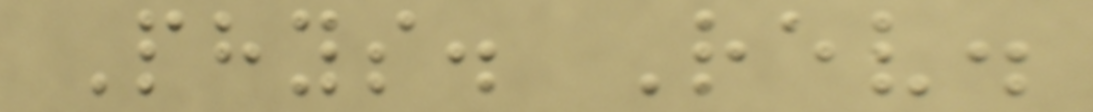Phys. Rev.
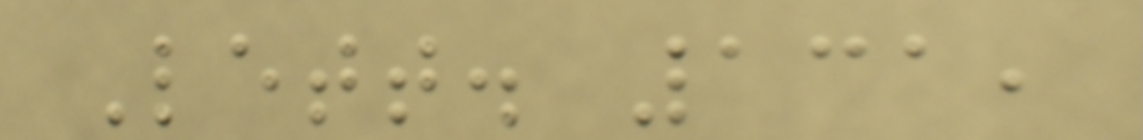Lett. 131,
